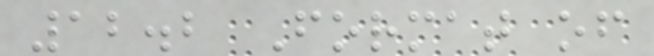12.2 Format of
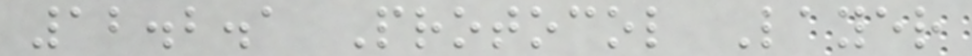12.2.1 Protocol Layer
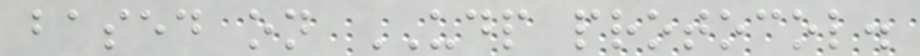based on UDP protocol.
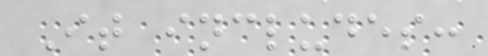It includes:
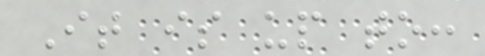It is up to:
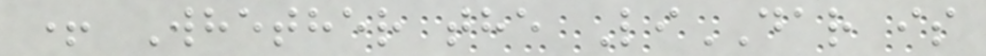+ Whether the LiDAR is
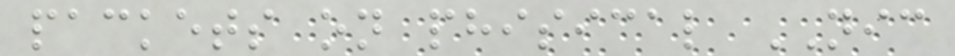packets on phisical NIC
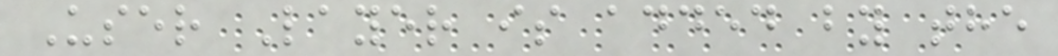User Layer is added by the
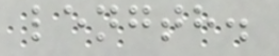length.
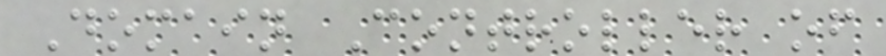Domain Controller of
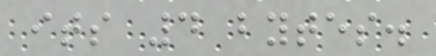its 4 bytes.
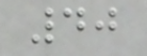40
